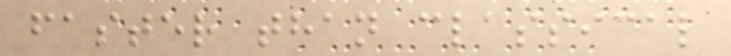faster than classical
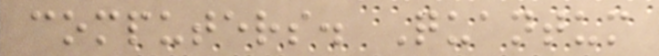computers. Quantum
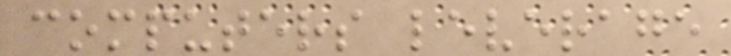computers leverage
